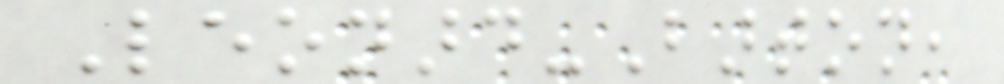Leonard-Barton,
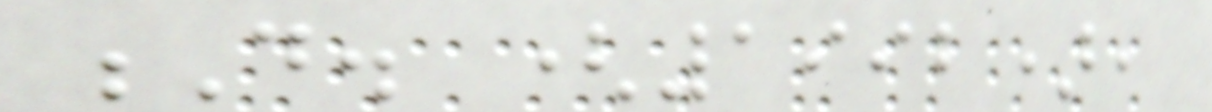D. (1992),
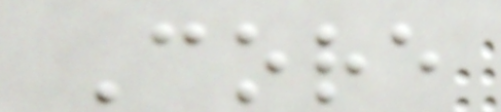Core
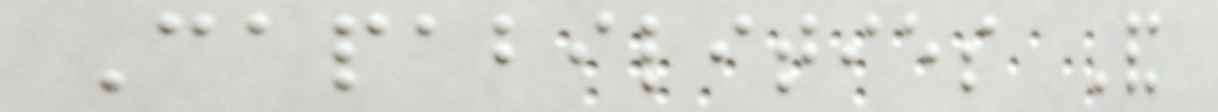Capabilities And
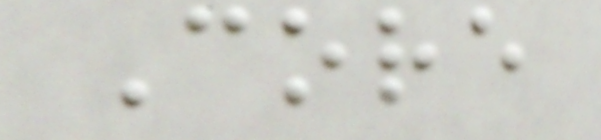Core
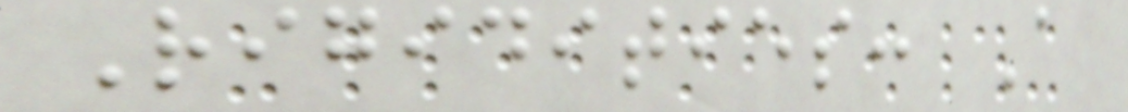Rigidities: A
